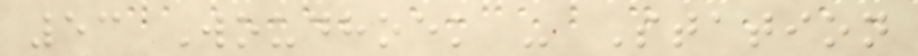53 Woudhoek - Station
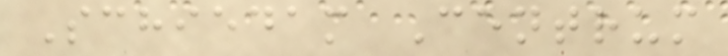Schiedam Centrum
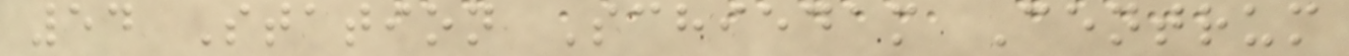54 Station Schiedam Centrum
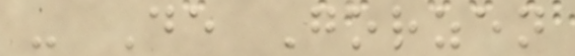- De Gorzen
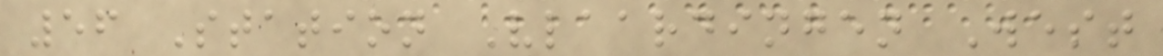56 Station Vlaardingen West
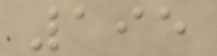195
